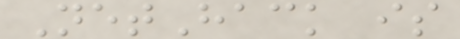NetHack is
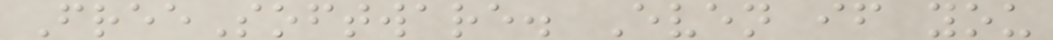FreeSoftware. Even if you
